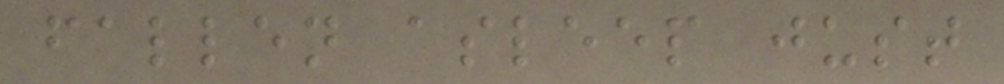fallen asleep just
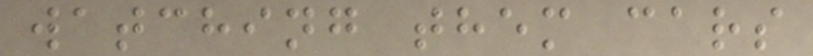watching them cars
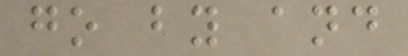go by and
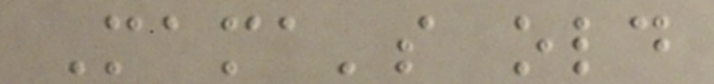Mama's old
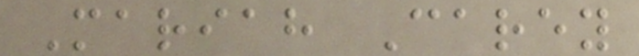Mariah Carey
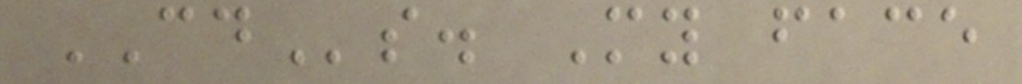CDs. My face
